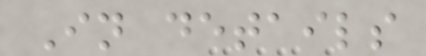In details
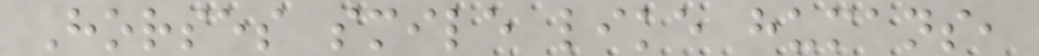Horses smile like humans,
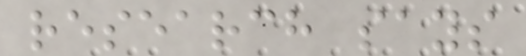research says
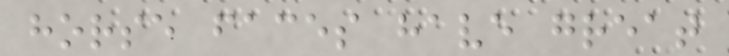horse faces have great
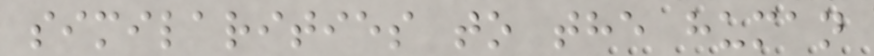similarities to the human
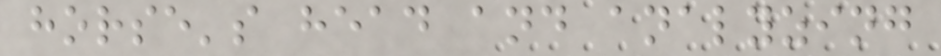horse's head and analyzing
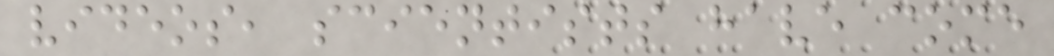videos, scientists have come
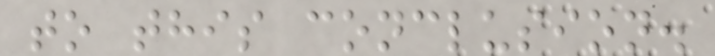to this conclusion.
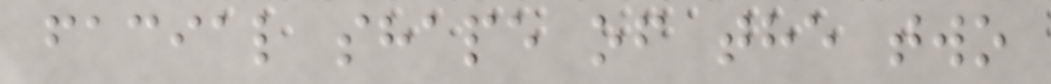facial shape of the two
